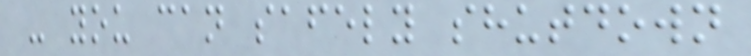- you can safely shutdown
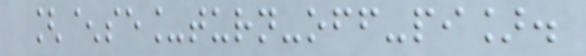[^se_turn-off-pi].
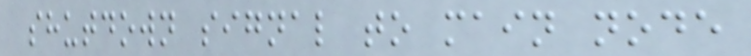shutdown signal to main node
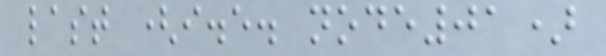last (i.e. node01)
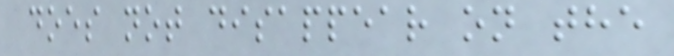does not disappear on the
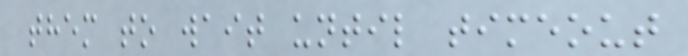them to wait until timeout
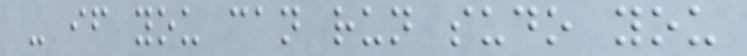- if you can run sudo you
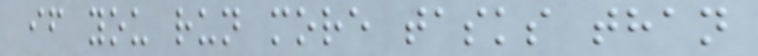if you run more tasks than
